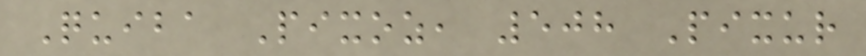Quiba Pixoz, 508 Pixur
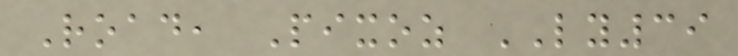Road, Pixoz LY39
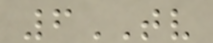6TV
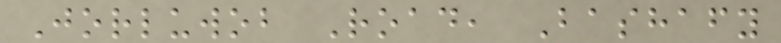Jorluwob Road, Bashafy
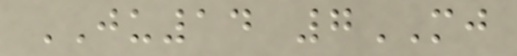JU14 7MJ
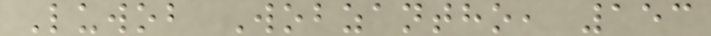Luwob Wobzantho, 153
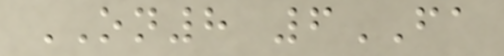ON8 6FA
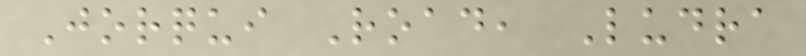Jorqui Road, Ludra
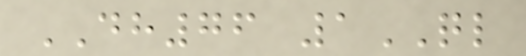DH76 1QL
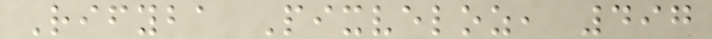Rifyba Pixveloz, 497
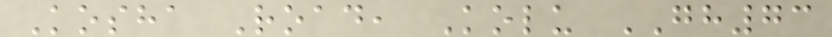Kosha Road, Kolu GH73
